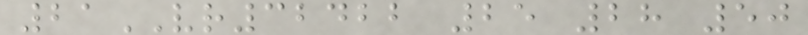21VR32422 25 28 50
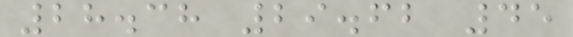28.38 29.62 45
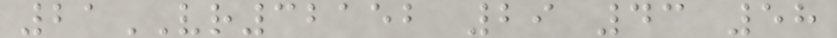21VR32152 29 43 58
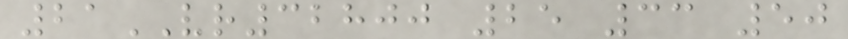21VR32800 25 33 50
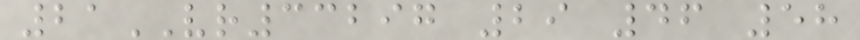21VR33297 29 46 58
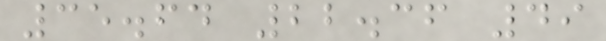35.64 22.36 49
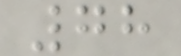78
